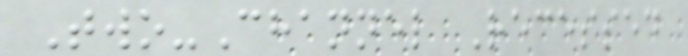Two-Channel Recessed
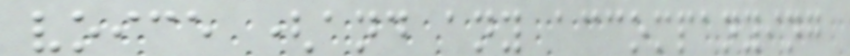voice (and any accompanying
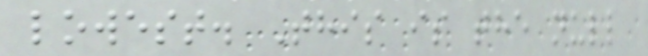lowest. This is the null
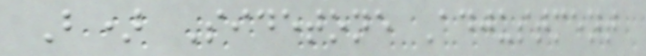B) Sidetone Adjustment
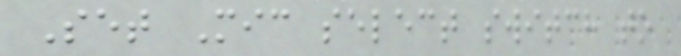Set Mic select switch to
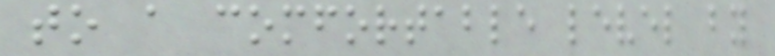to a comfortable level by
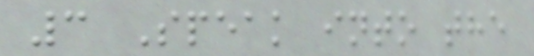3 Speak into the
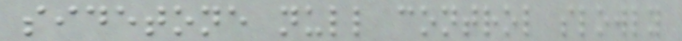sidetone null control slowly
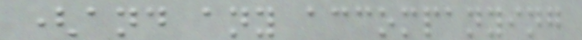(and any accompanying
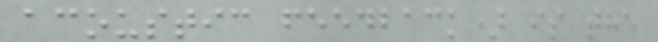acoustic feedback) is the
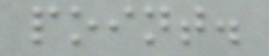point.
